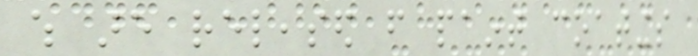which are released from paint coatings
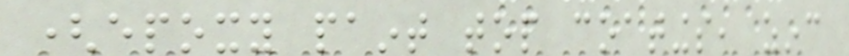(epoxy paint top coatings, zinc
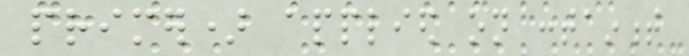primer) applied on containment
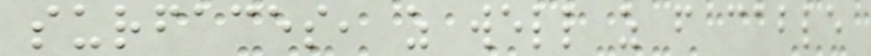surfaces, as well as from cable
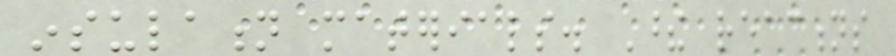insulation materials. These reactions
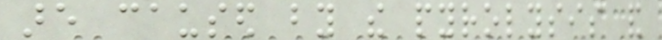are caused by the pyrolysis and
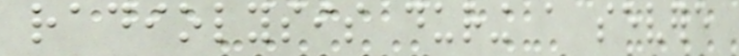radiolysis during a severe
